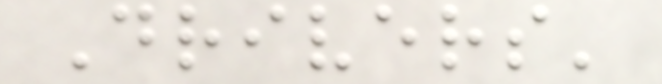Drivers'
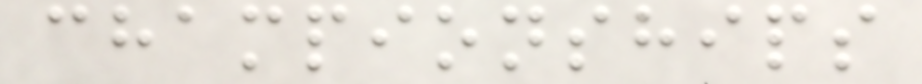championships
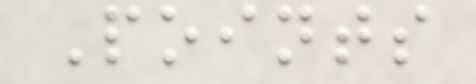Points
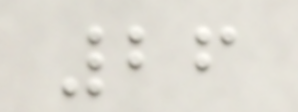26
